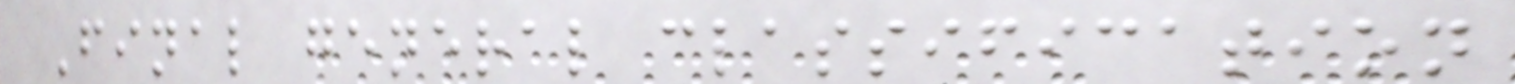Final general classification
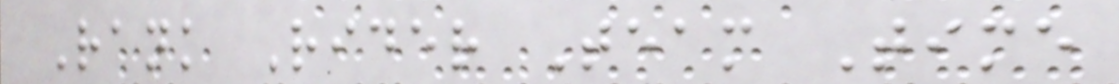Rank Rider Team Time
